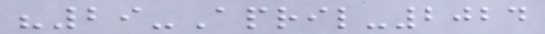"29-April-2024
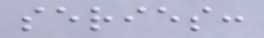series:
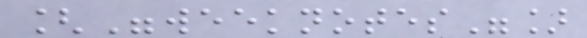["weeknotes"]
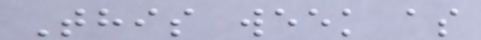This week as
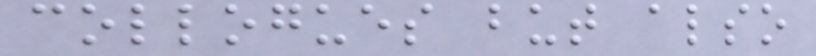collogues but also
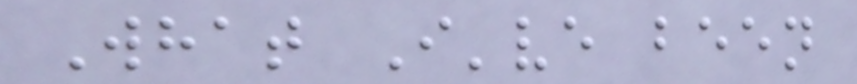What I've been
